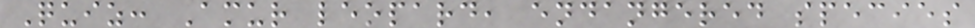Quiz: Amur leopard, endangered species
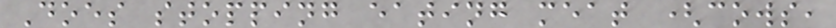Does stopping eating meat (cows,
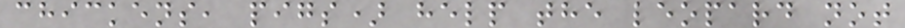chickens, pigs) help the leopard not
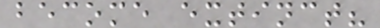become extinct?
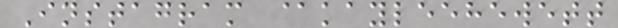Instagram @kayleehewett
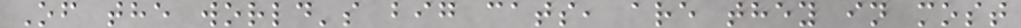Of the world's big cats, are they in most
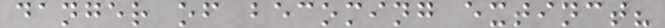danger of becoming extinct?
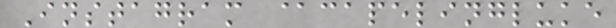Instagram @capelingluke
